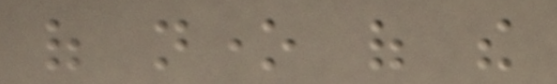of none of the
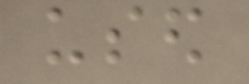used
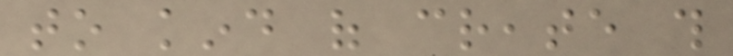to kind of create this
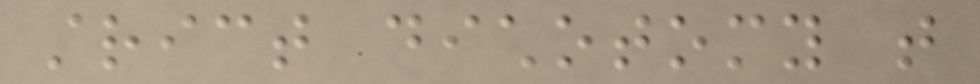strict dichotomy that
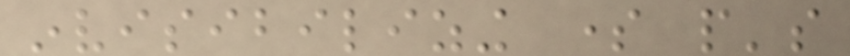invisibilizing some people's
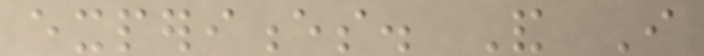experiences. And I
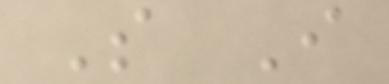So I
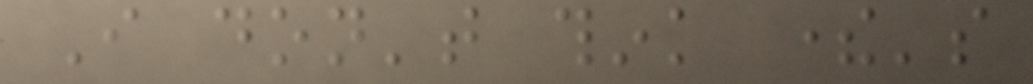I don't think there's
